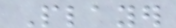Player
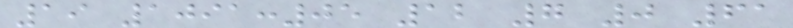19 1091:05 12 7 0 61
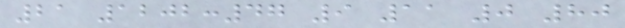21 1202:47 9 11 0 80
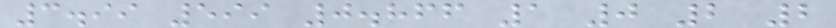3.99 599 0.866 1 0 2 2
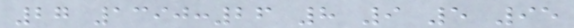27 1390:26 8 9 5 95
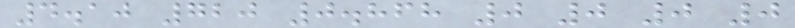4.10 720 0.868 0 0 0 0
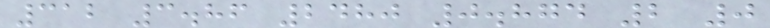312 3.86 2480 0.874 2 0
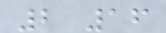2 16
